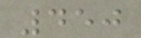450
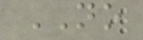NO
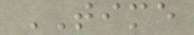TIME
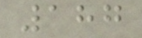187
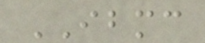IBMC
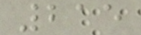215
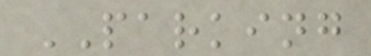PARKING
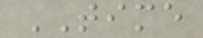TIME
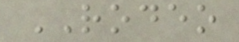RODEO
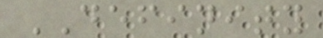DEFINITY
